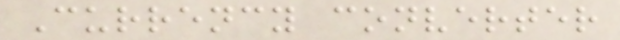Currency converter
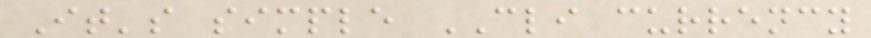It's simple CLI currency
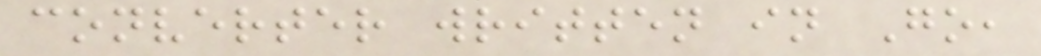converter written in Go,
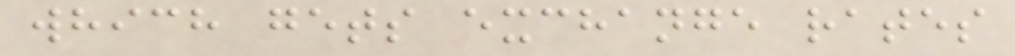which gets exchange rates
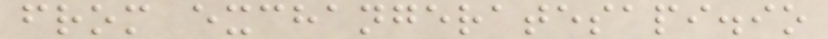from exchangeratesapi.io
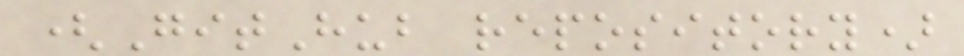(GitHub repository)
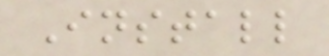Install
